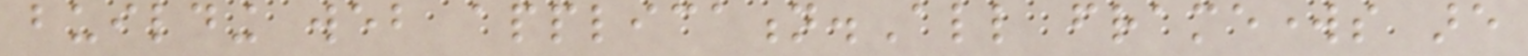building web application.All frameworks are
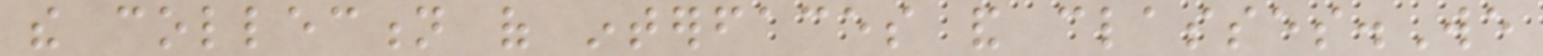the collection of interfaces and classes.We
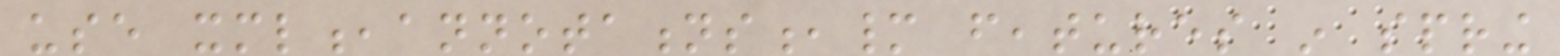use xml,annotations,many features in spring
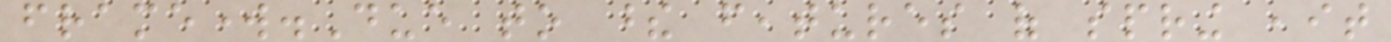framework.Due to these features of spring ,it
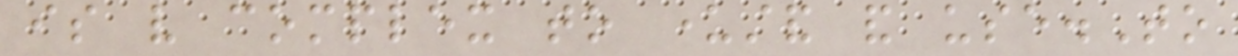is very complex to understand and use.To
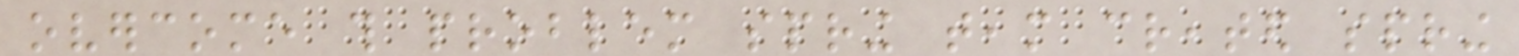overcome this problem spring team created spring
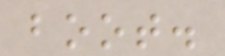boot.
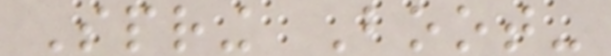Spring Boot-
